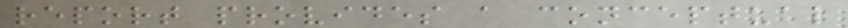report provides a conceptual
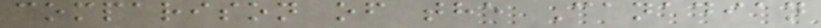comparison of the Canadian
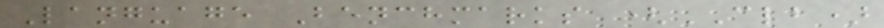Language Benchmarks (CLB)
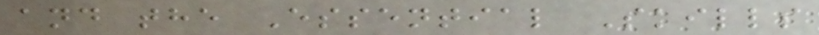and the Essential Skills
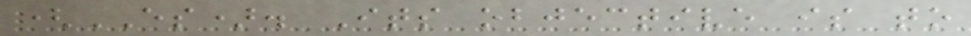(ES). Its objective is to
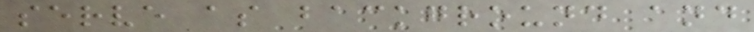serve as background and
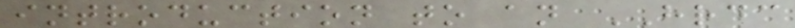introduction to an HRDC
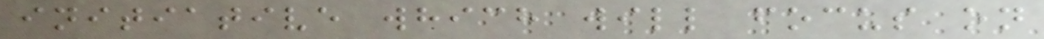initiative which will focus on
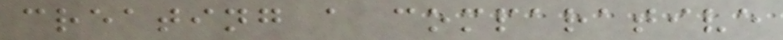creating a comparative
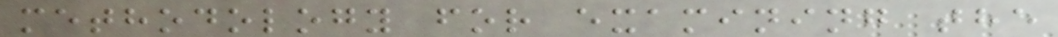methodology for examining the
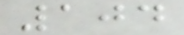104
